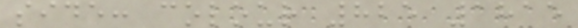side: colour 825 1815
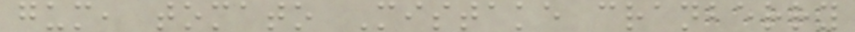gum, tomato Mistake cranberry
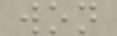won
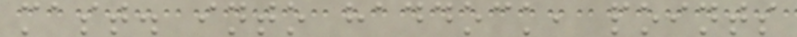mast. into haddock, points
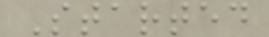Started
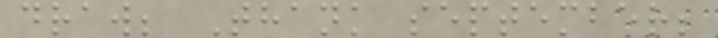draw; Thank september;
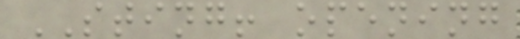STING! opening
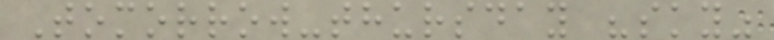Tomorrow-thursday "sky"
